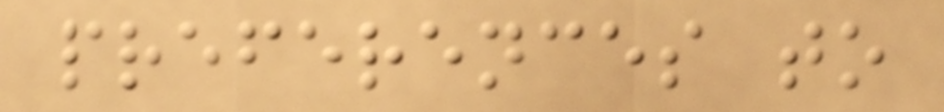preferences to
